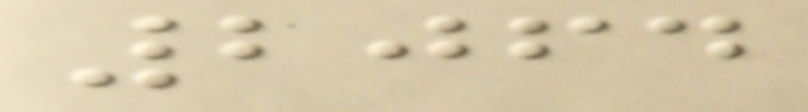2064
